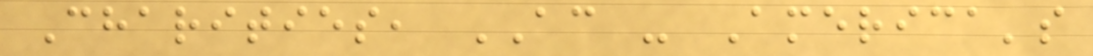Charities, AC - America's
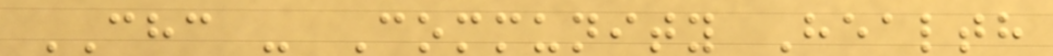CHC - Community Health
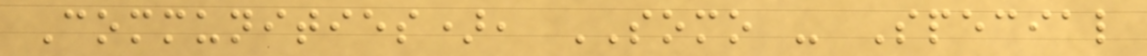Communities), SOMO - Special
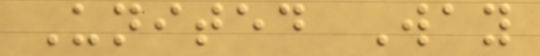United Way
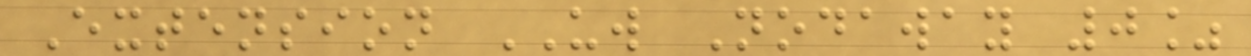Extension UW Nodaway 0%
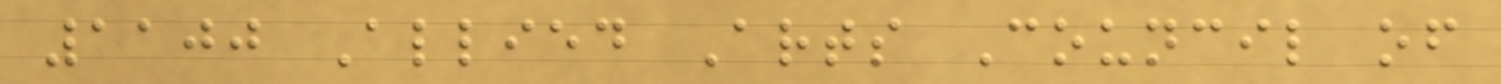1100 Allied Arts Council of
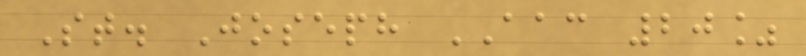St. Joseph AAC 20%
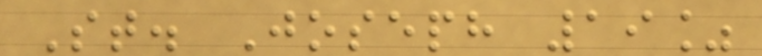St. Joseph 19%
